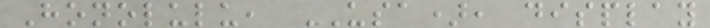Honolulu, USA), display
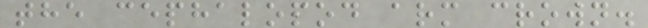the cephalopod arm crown.
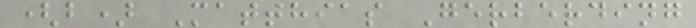(b) Matthias Gerberding
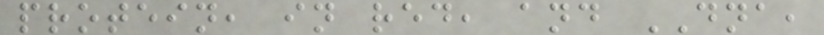protein, in red, and DNA,
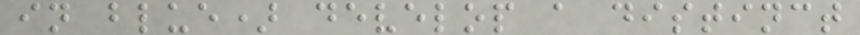in blue) develop a distinct
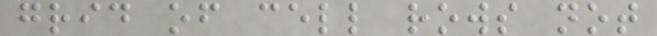grid of cell rows not
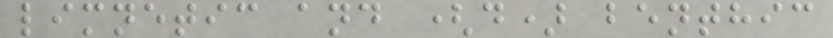limnetic and (d) benthic
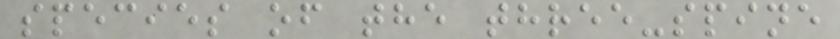species of the three-spine
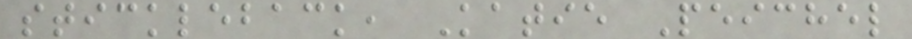stickleback, Katie Peichel
